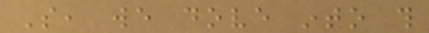So, we dove into this
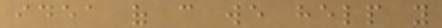idea of can we help you
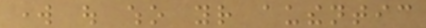work out who your authentic
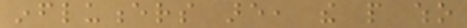influencers are, the people who
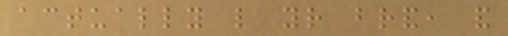actually like your brand, and
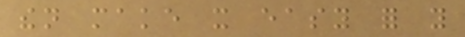then make it easy for you
